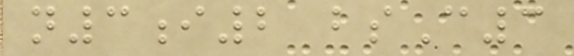n3i2 bsC3
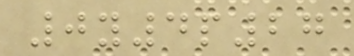0y4p27
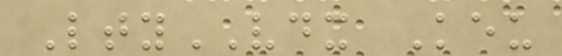LtyVDX Keu
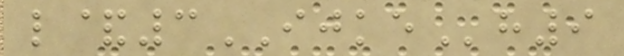l&3IJKEh9
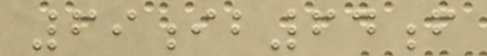69ib64f
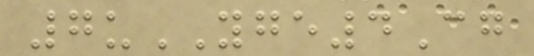7uYGE4Cg
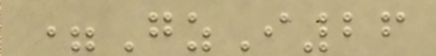=GzI26
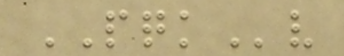PQKv
